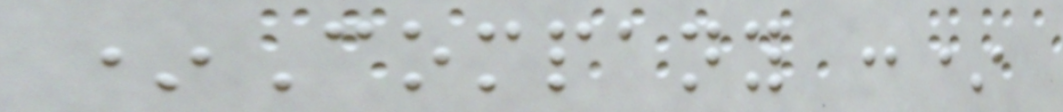*Company :*
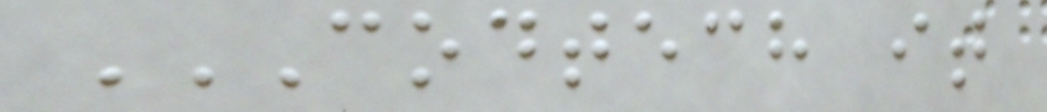CODTECH IT
